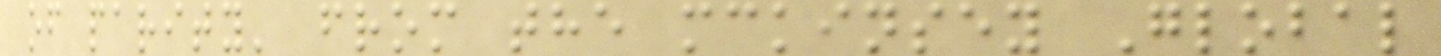of parity' from the mckinsey Global
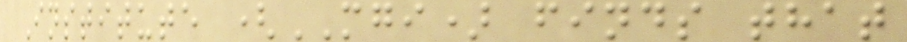Institute (MGI) finds that
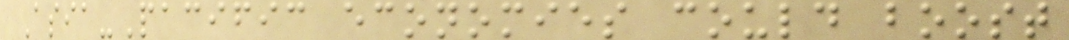Asia-Pacific economies could boost
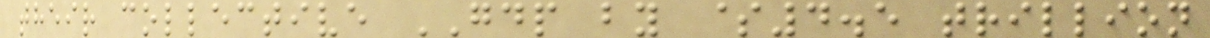their collective GDP by $4.5 trillion
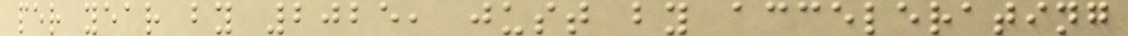per year by 2025, just by accelerating
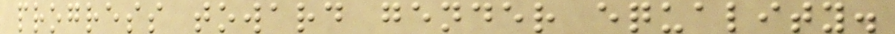progress toward gender equality.
